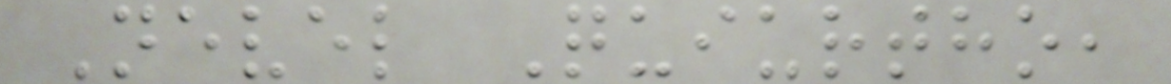Nevel Quiurtho,
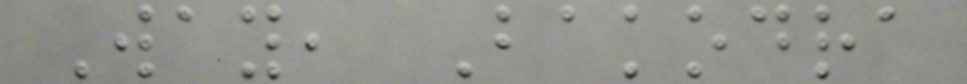Way, Bakodra
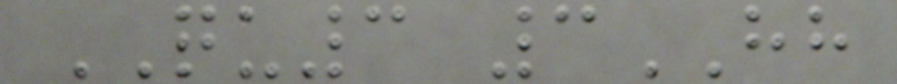QU3 3HH
